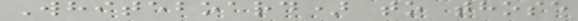Whiteboard) to those
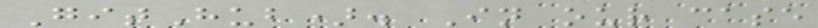GitHub). In our case
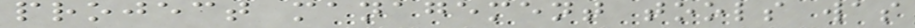project management tools was
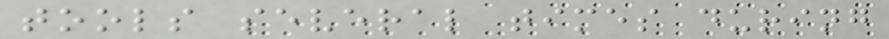tools several times during
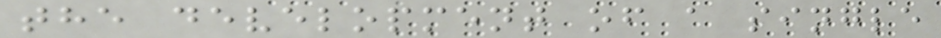the development of a single
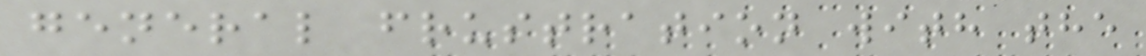general frustration with the
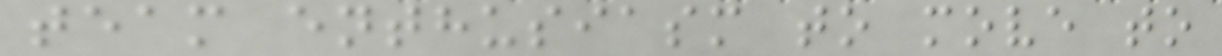team enthusiasm to move to
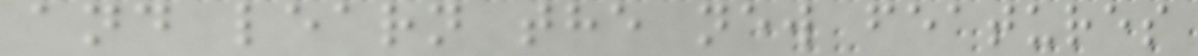and learn the new features
